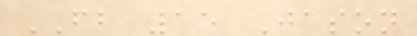FB 15 Jason
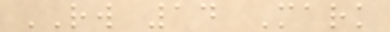RW 14 Mark
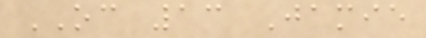OC 13 Jamie
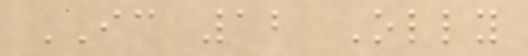IC 12 Olly
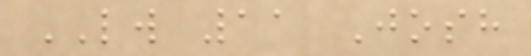LW 11 Josh
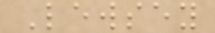Lewsey
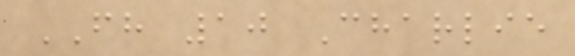FH 10 Charlie
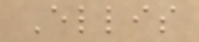Ellis
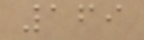169
